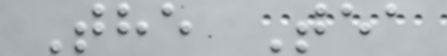The Tea
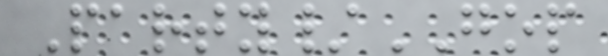Party/GOP
